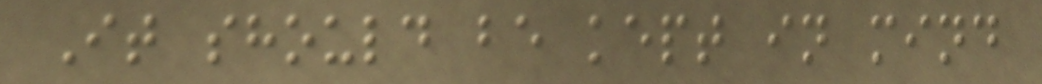It should be kept in mind
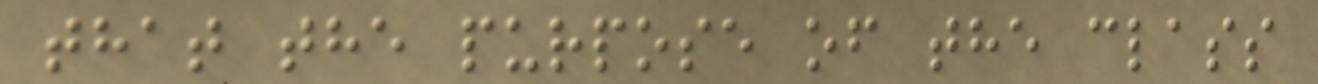that the purpose of the class
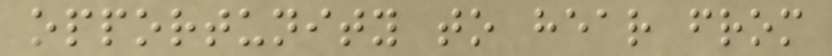opportunity to hear from
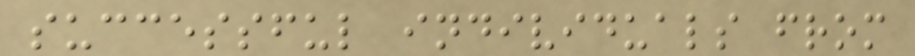successful individuals from
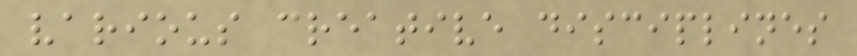various creative disciplines
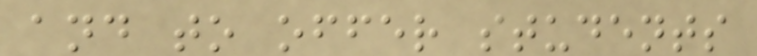and to offer students
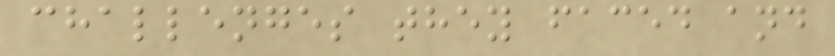challenges they faced and
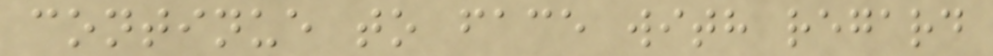continue to face with regard
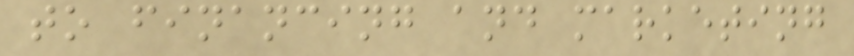to financing and marketing
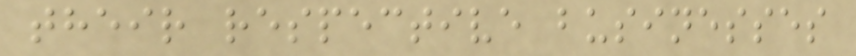their respective businesses
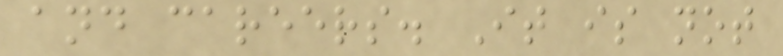and careers. It is not
